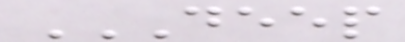DEEP
